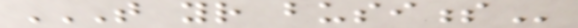THAT YOUR BUSINESS
